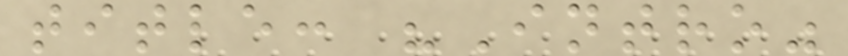title: "Intro"
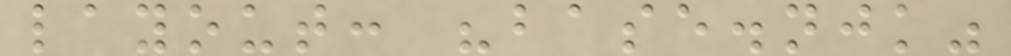layout: "base.njk"
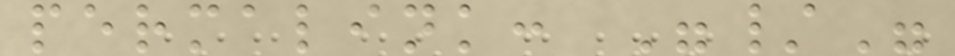permalink: "/"
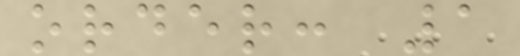order: 1
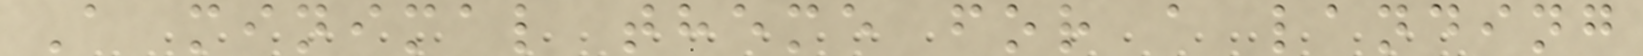A minimal theme for a landing
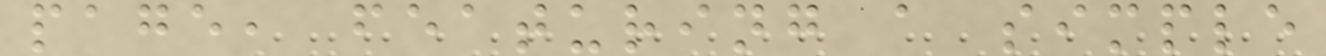page, featuring a simple
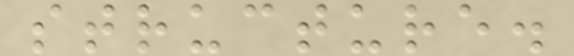structure.
